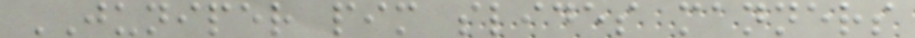JUNIPER pim slides manners
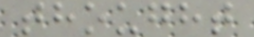thought
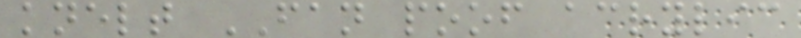knelt FAN poof acrylic
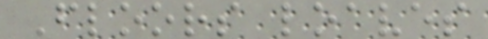Floors loaves
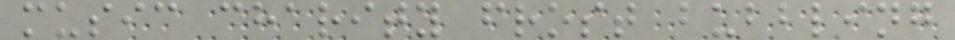music charity frost bubbling
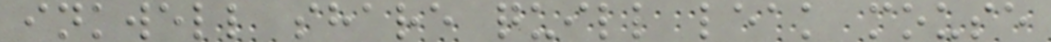inkwell share quill leak mouse
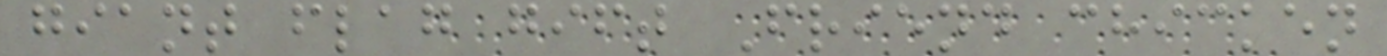giant flag gift Friend chicken
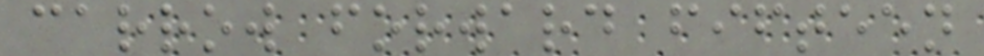carrow forward fifteen
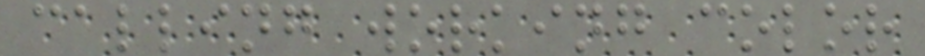calling working color
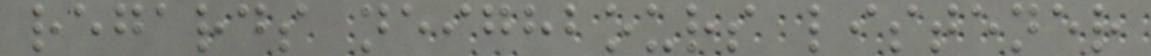regards neighbours listener
